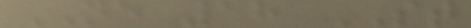NE 18 ST
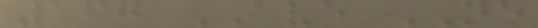167 AVE NE
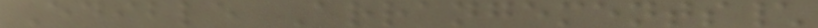Edible Arrangements\
